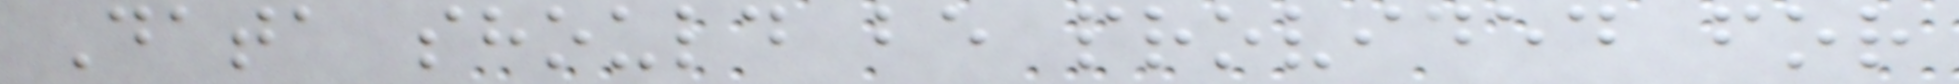Data should be provided for
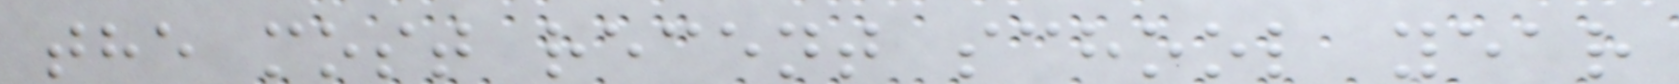the most recent school year
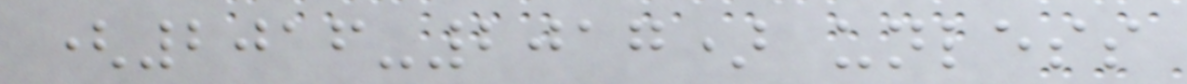(2016-2017) unless
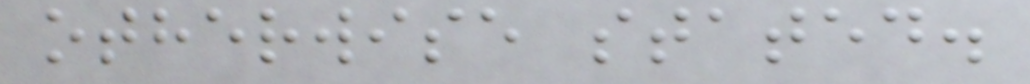otherwise stated.
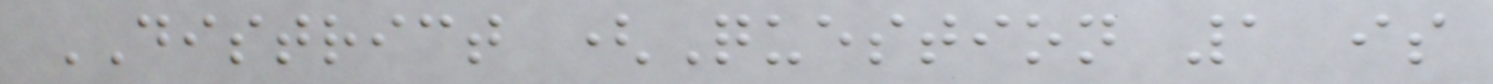DISTRICT (Question 1 is
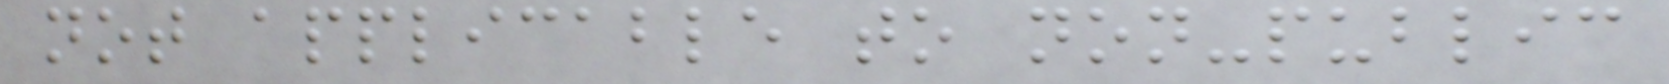not applicable to non-public
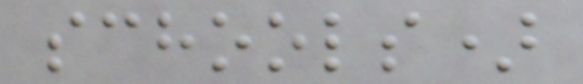schools)
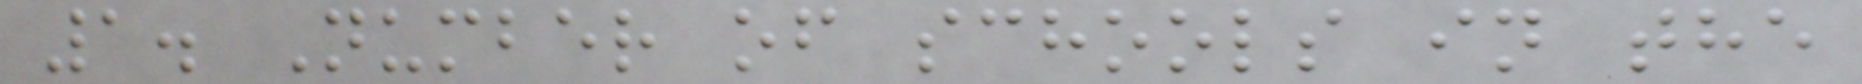1. Number of schools in the
